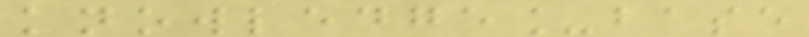knowledge_base
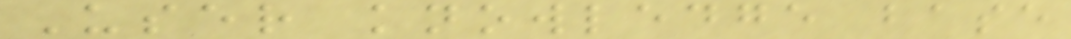User knowledge base
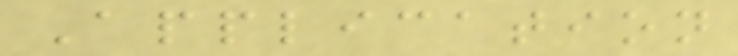Application
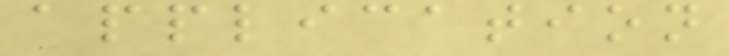application
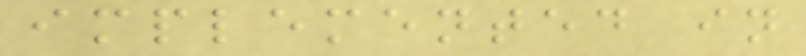implemented in
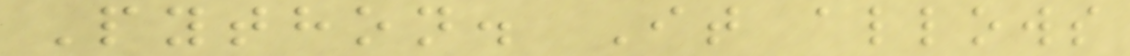Python. It allows
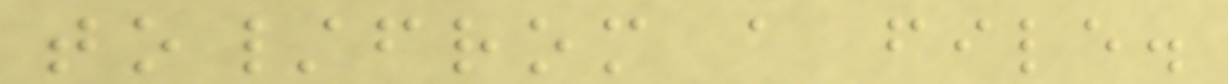to/from a file.
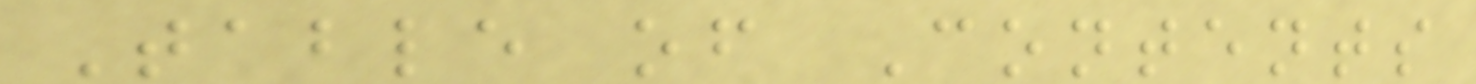Table of Contents
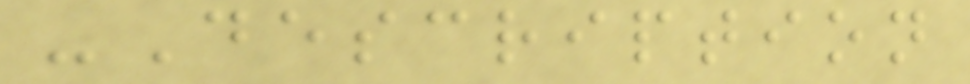-Description
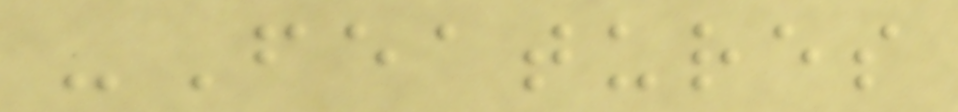-Features
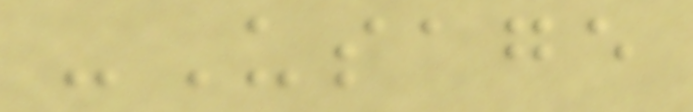-Usage
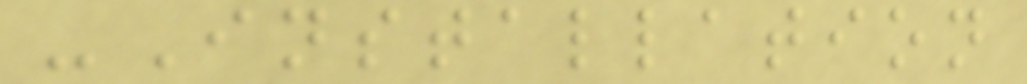-Installation
